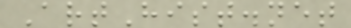ArtHist.net
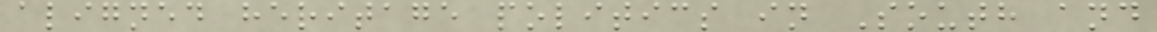aligned heritage politics in South and
